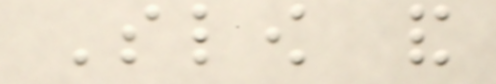Slow and
